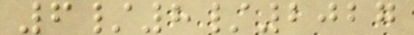6/8/2027
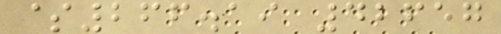$266.19 42657
